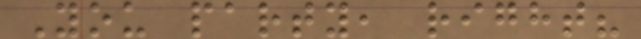You party, right?
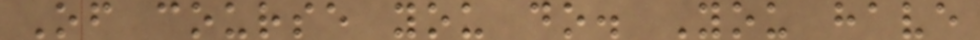Of course you do. You have
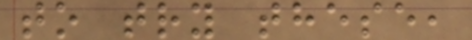to try these,
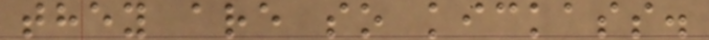they are so kickass.
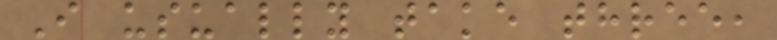I usually take three,
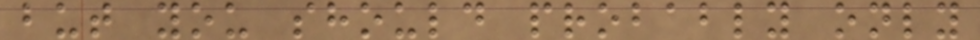but you should probably only
